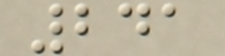241
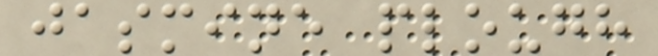jasmine plough
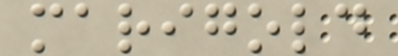marigold
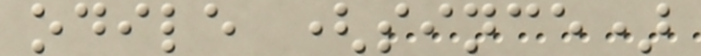odile (since)
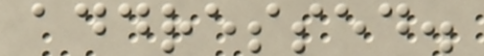addressed.
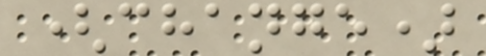(change)
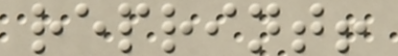reprint!
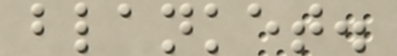blanket.
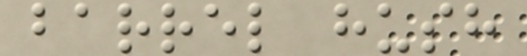barrel hush
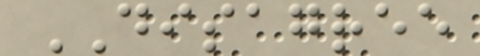DISAGREE
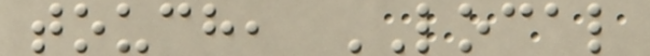touch, LOCAL
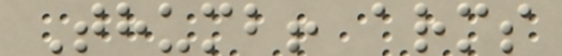Thumb! arms
